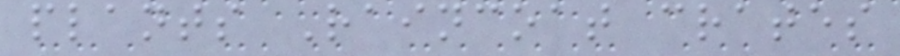plants Raincoat crates
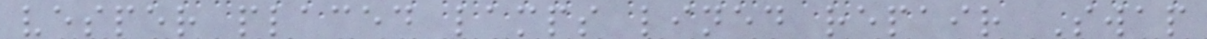vesper placed lamps lined repair Swap
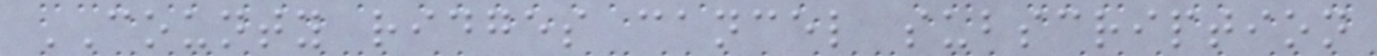COUNTY ridges cancel subscription
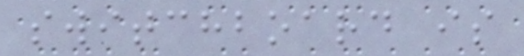switchboard is
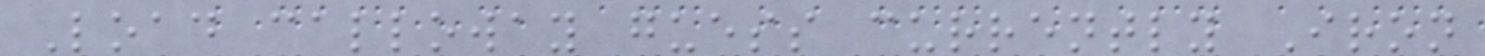Load calloway guess currently Iron
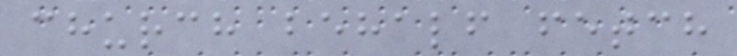church behalf fetch
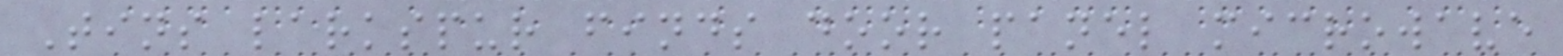Tins larkspur finds door panel microwave
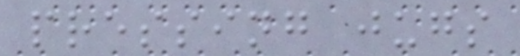pressing jugs
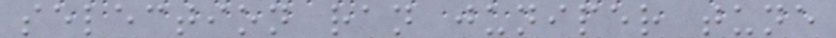selection ran juniper tune
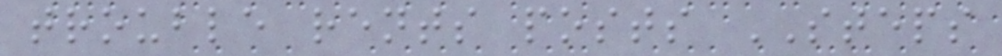trouble rents posts STEPS
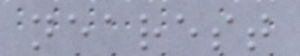nearest
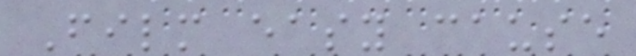Film easy cause
